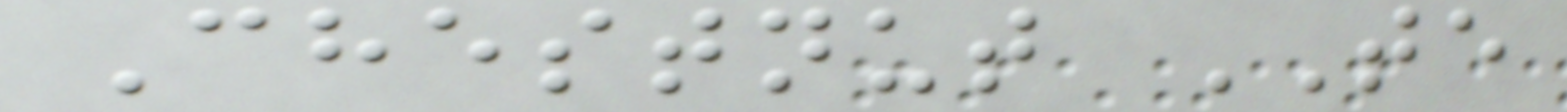Chestnut TE
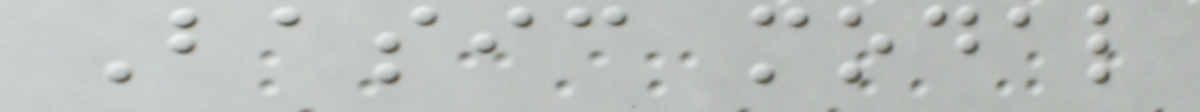Basic modal
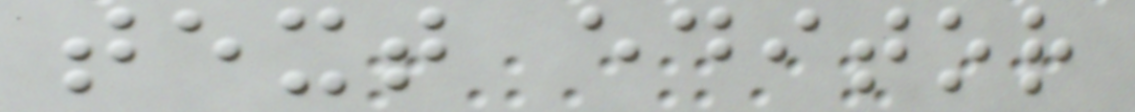text editor
